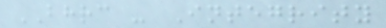BHRC - Integrity
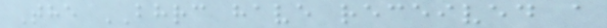The BHRC have received a
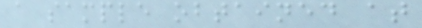a sample obtained at
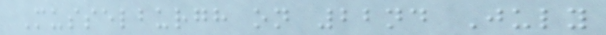Musselburgh on 22nd July
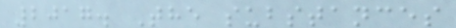2017. The substances
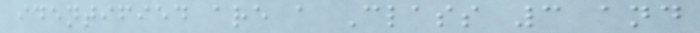identified are a Class 3 and
